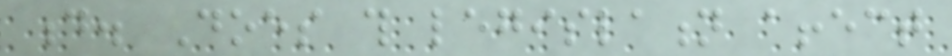d. Does this legislation affect
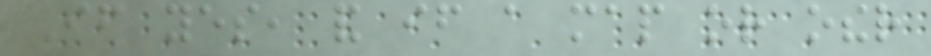If yes, and if a map or other
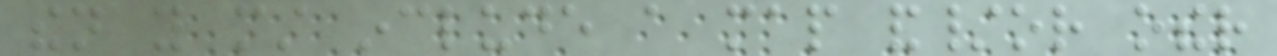then you must include a map and/or other
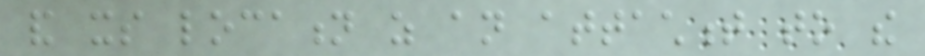and its location as an attachment to the
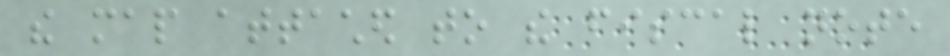the map attached to the fiscal note
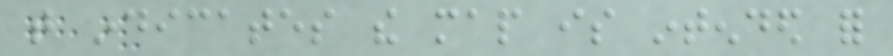that indicates the map is intended for
